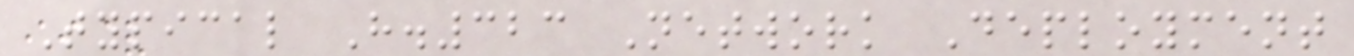Typical H.323 Network Deployment
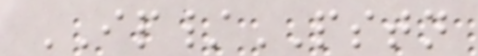IP/PSTN
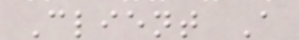Client A
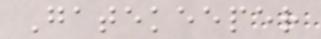Gatekeeper
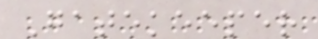Gatekeeper
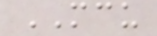MCU
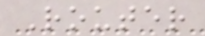Router
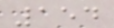154
